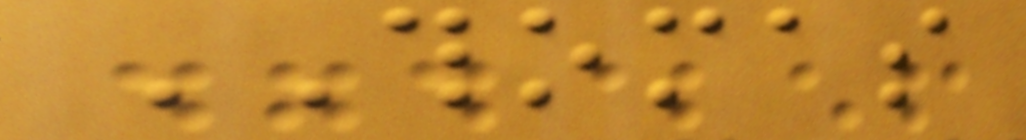THOMAS
